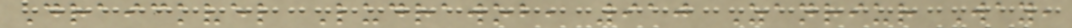Draickvel Ludrawob, 910 Zanriur Way,
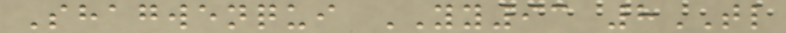Shagwenqui YY93 8TL
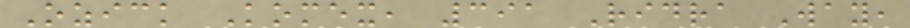Ozick Komex, 391 Ridra Way,
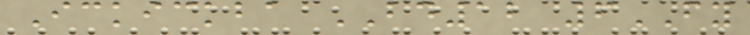Ickickba BD12 6FY
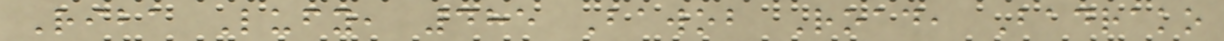Riba Lufy, 485 Bawob Road, Badrako
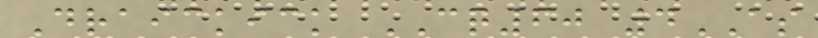Draickick CQ60 4AS
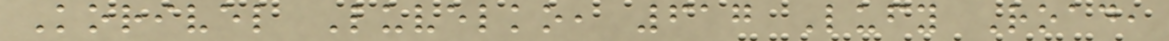Korivel Luvelko, 617 Lufy Road,
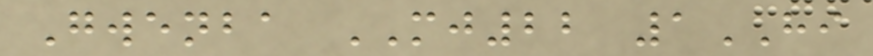Gwenba MJ22 1HI
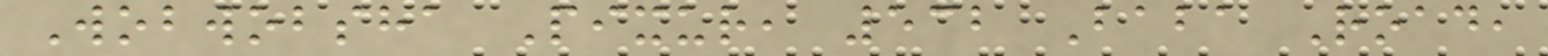Wobwobsha Pixur, 532 Baba Road,
